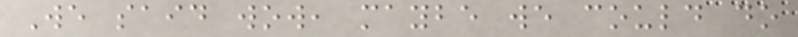We said wow, maybe we could do
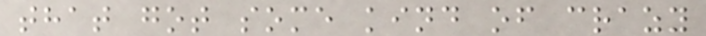that got some kind of crazy
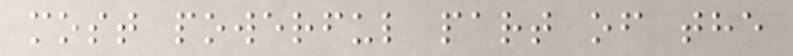most powerful part of the
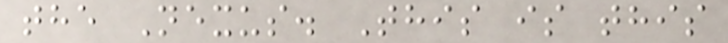the Nexus. This is this
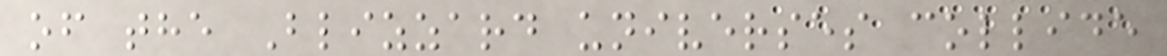of the Blizzard universes collide
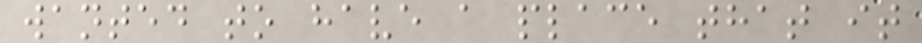wanted to have a place that it
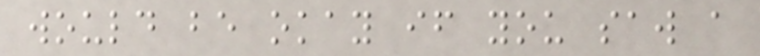would be okay if you saw a
